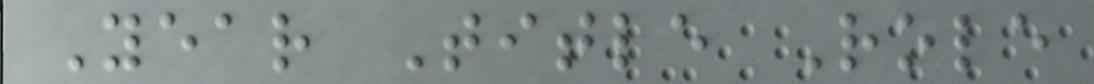Year Title Role
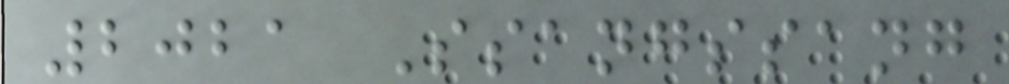2021 Ssangssang
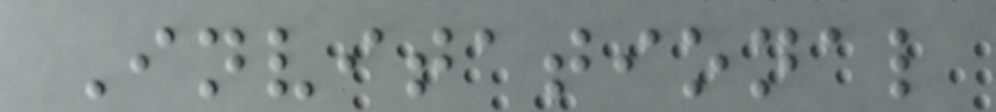Invitational
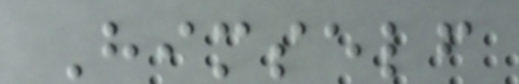Himself
